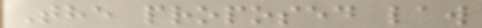The proposed law
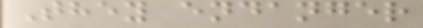They endanger
